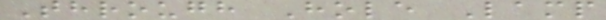Through Hole Lamp
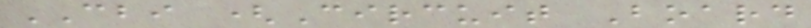CBI (Circuit Board
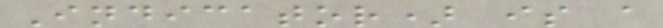Indicator) is a
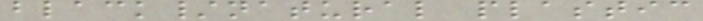black/natural plastic
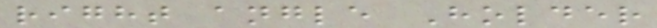right angle Holder
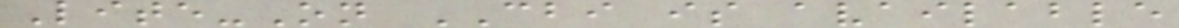Lite-On CBI is available
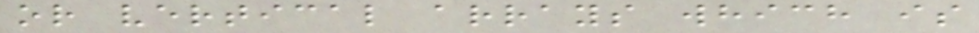or vertical arrays which is
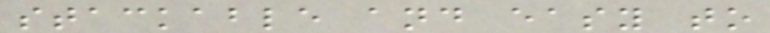stackable and easy to
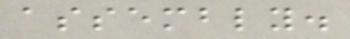assembly.
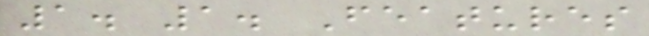1. 1. Features
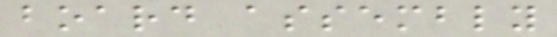board assembly
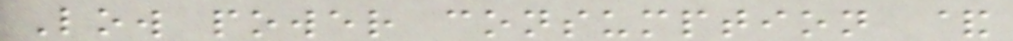Low power consumption &
